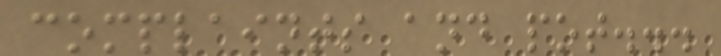complaints and pot...
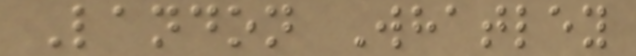Landon Whatley
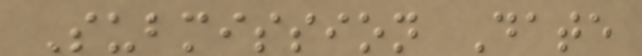Submission Date
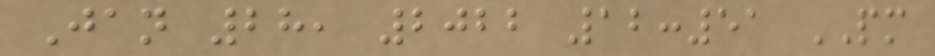Jan 28, 2022 12:51 PM
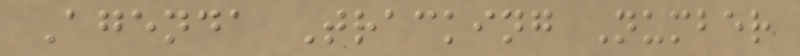Agenda Tracking Number
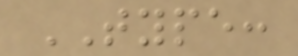TYPE:
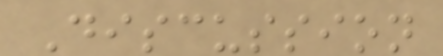Discussion
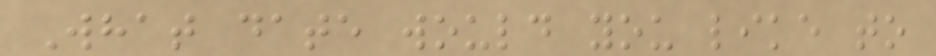What date would you like to
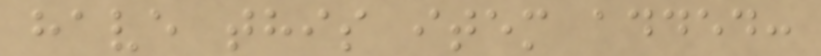have this item added:
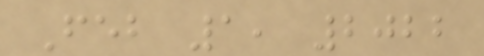Feb 1, 2022
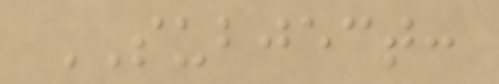SUBJECT:
